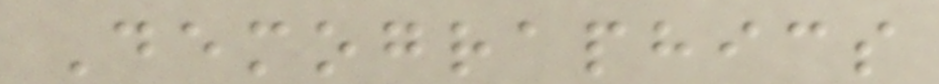Demographics
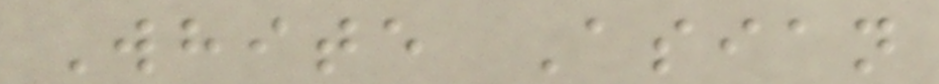White Asian
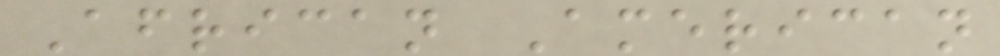African American
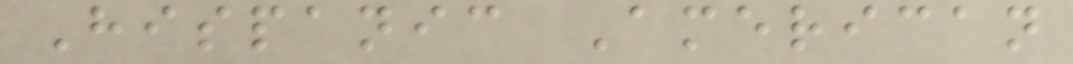Hispanic American
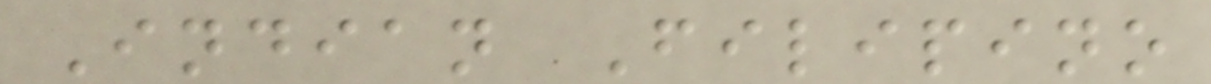Indian Filipino
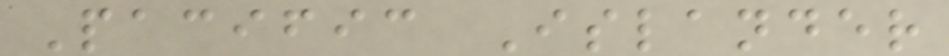Pacific Islander
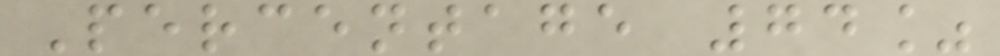Percentage 74%
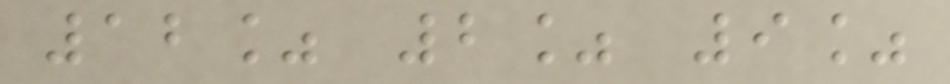12% 2% 9%
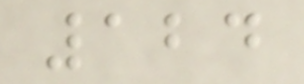124
